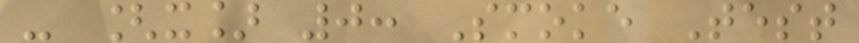- [x] 0: Smoke Test
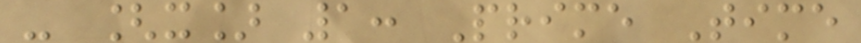- [x] 1: Prime Time
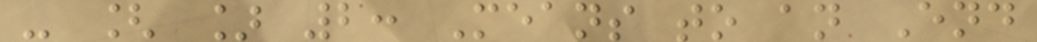- [ ] 2: Means to an End
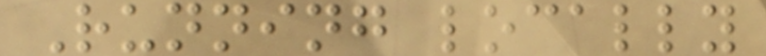Running locally
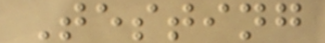Testing
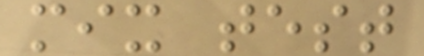mix test
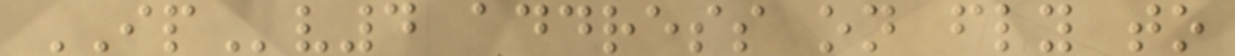IPv4 address on fly to
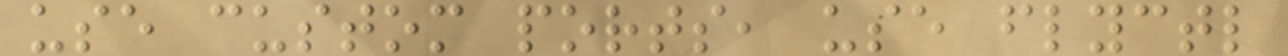use custom ports, use flyctl
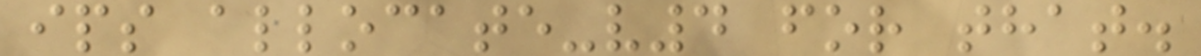ips allocate-v4 for that.
